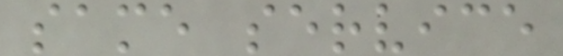same service
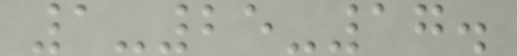1-25-17.
